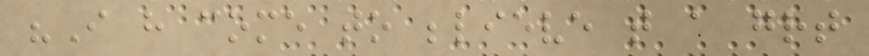"I have come to believe that a great
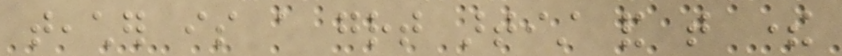teacher is a great artist and that there
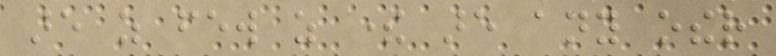are as few as there are any other
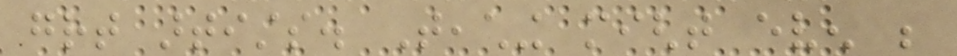great artists. Teaching might even be
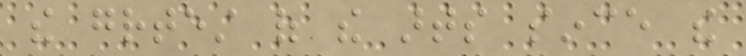the greatest of the arts since the
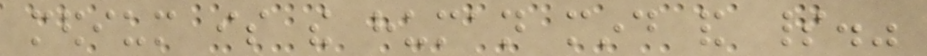medium is the human mind and spirit."
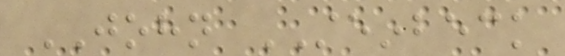JOHN STEINBECK
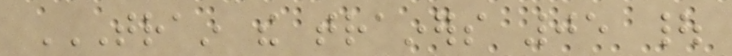TRAIN THE TRAINERS 05 |
